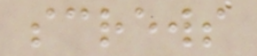screws
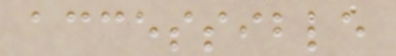accessible
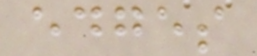edges
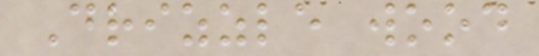Drizzle wood
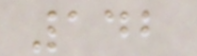142
